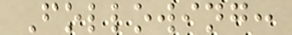Following:
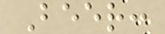Beer:
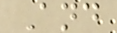And
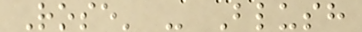Rose' - Blush
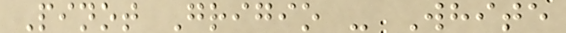Pinot Grigio - White
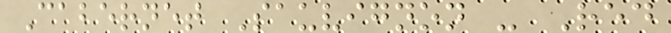Cabernet Sauvignon - Red
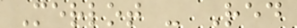Merlot - Red
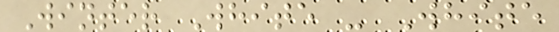Winter White - White
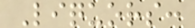Liquors:
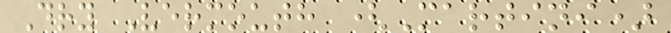Dry Vermouth (Martini)
